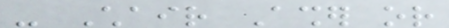- Chair Asher or
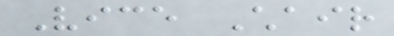Vice Chair
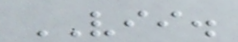VII.
